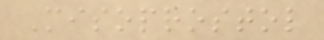Misoprostol
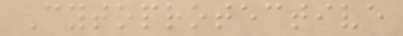Cytoprotective
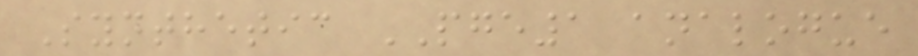Synthetic PGE1 analogue
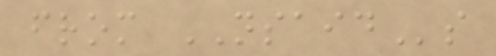from NSAIDs
